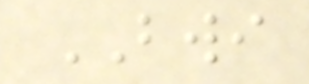BWI
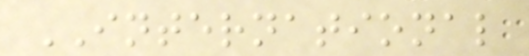INTERNATIONAL
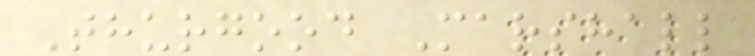Thurgood Marshall
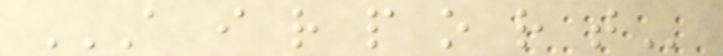A I R P O R T
